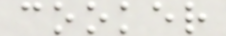cooker
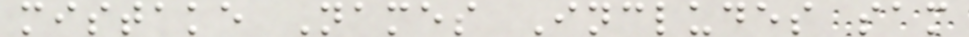mistake Names Includes sam
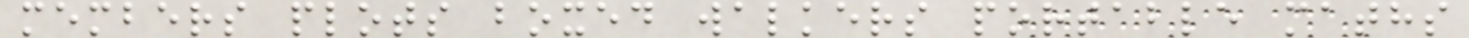members plots boxed walkers portable maths
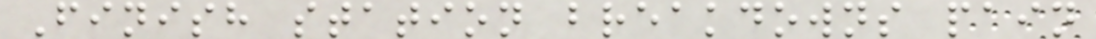Finish station breakdowns pain
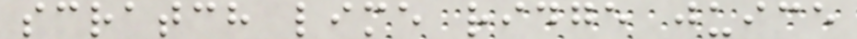scratch lime ridge juice
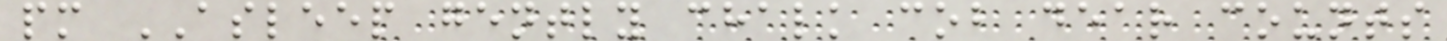pm ASLEEP gently chalk cob dear counts
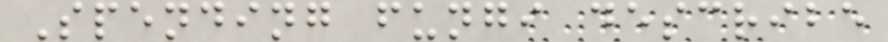Spending fungi describe
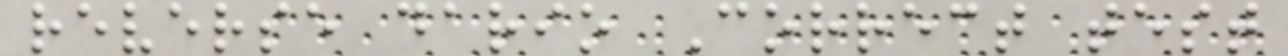reverse dario Correct test
